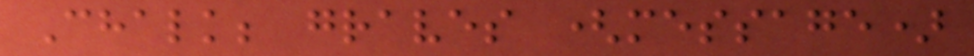Chalk; graves (message)
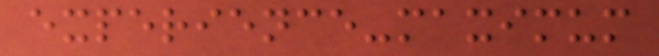experience-maximum
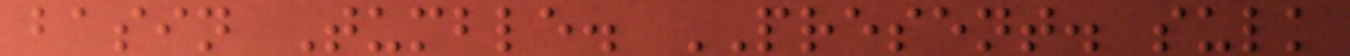basin Tumble. PRESENT. sulk
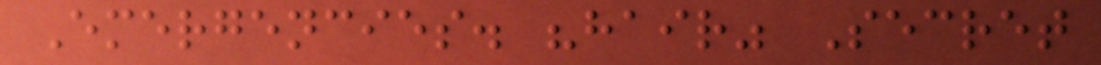Emergencies. "hair" Secret
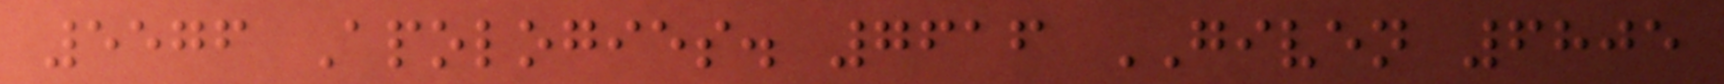5576 Apologies. 7616 GIVEN 6805
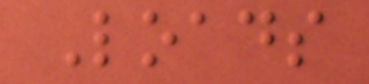Loads
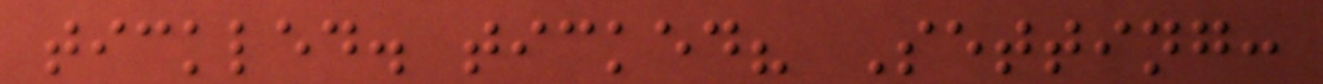tickled. ticked? Setting:
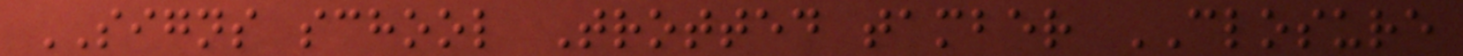SIGNS school Trotted tamber CLOSURE
